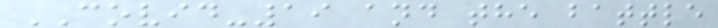COVID-19 and the battle
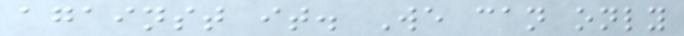against it. We can only
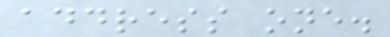address one.
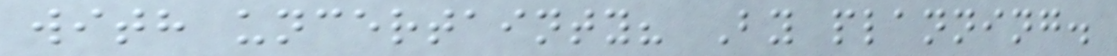with uncertainty? By planning.
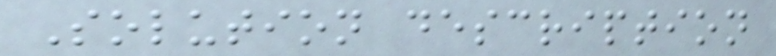Solution description
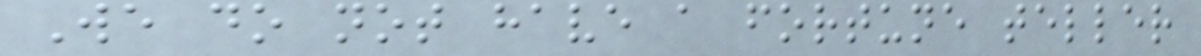We do not have a fortune teller
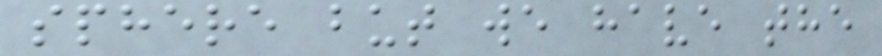sphere but we have the
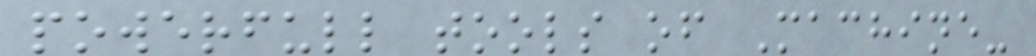powerfull tools of Machine-
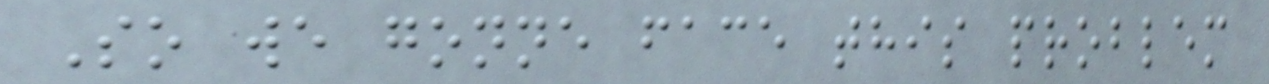So we gonne face this problem
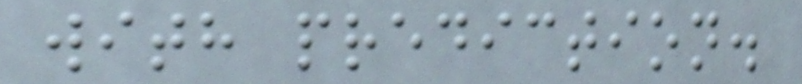with prediction.
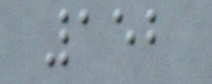152
